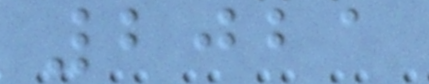2021
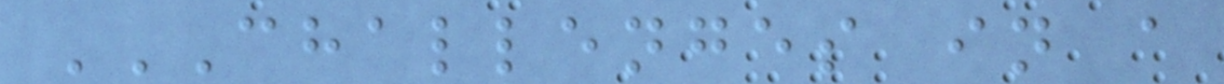CHALLENGES IN A
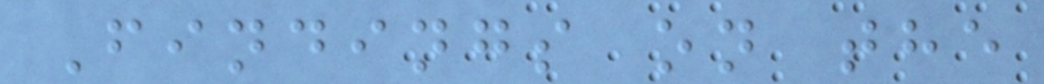Findings on the
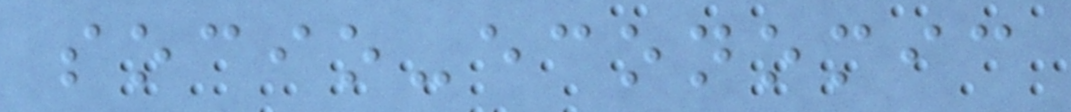socio-economic
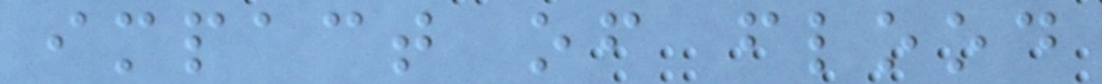impact of flood
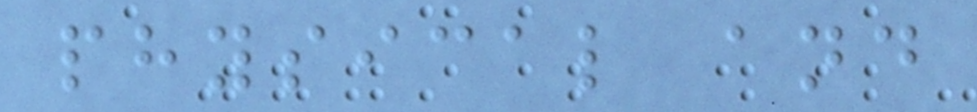physical and
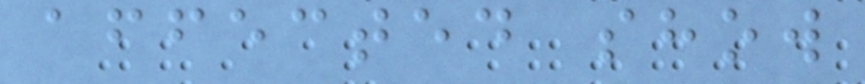affected show
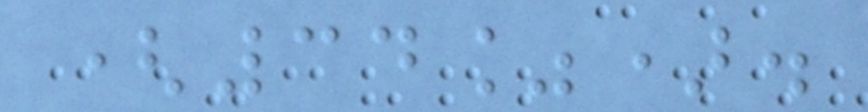(34%).
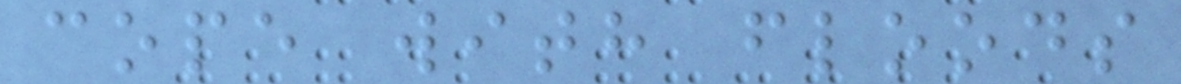cope with floods
